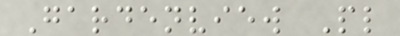Gardenview Pl
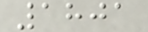1801
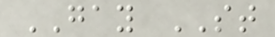GAY ST
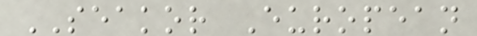SEAKOR European
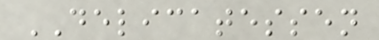DELICATESSEN
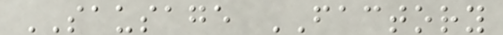SAUSAGE FACTORY
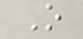O
